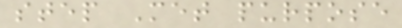step Met purpose
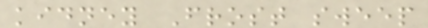kidney Frost sweep
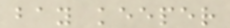bay keeper
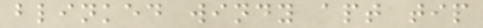blinked windy apt tip
